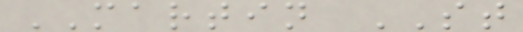MARTIN ST
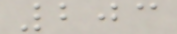203
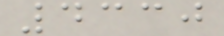4330
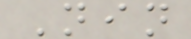Nin
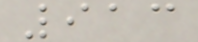913
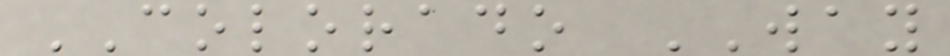COLORADO WAY
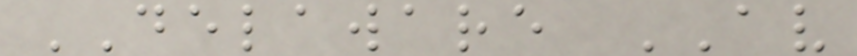DELAWARE AV
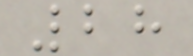28
